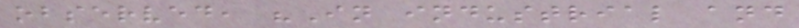observed, "In industrial and
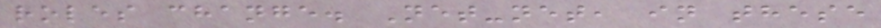roles change. Net-net, in these
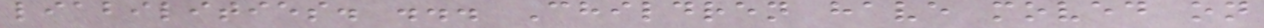liabilities. ... Children have moved on
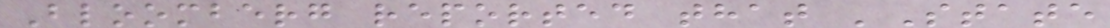Bloomberg reported that 'State
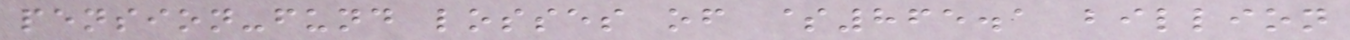pension-fund losses of $865.1 billion
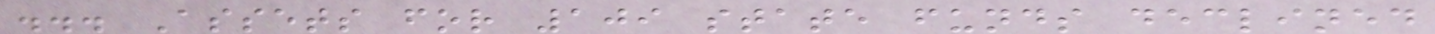... Assets for 109 state funds declined
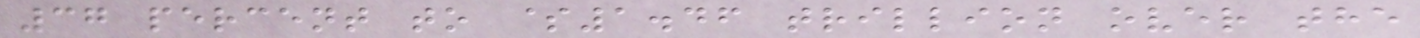37 percent to $1.46 trillion over the
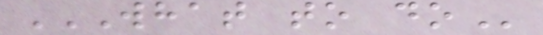WHAT TO DO
